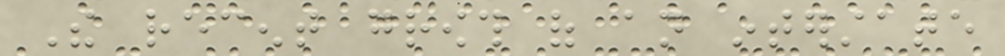The recent growth of an interstate
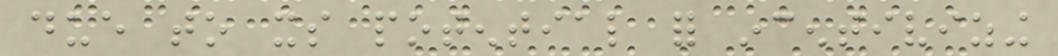due to its potential for incentivizing
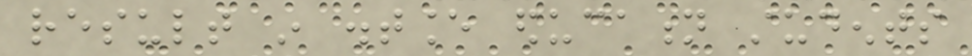result in distance education students
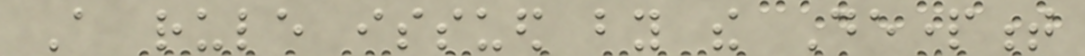A rule issued by the Department
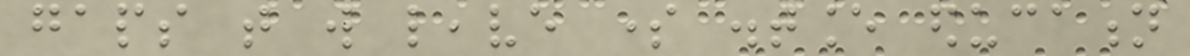gaps that will leave some distance education
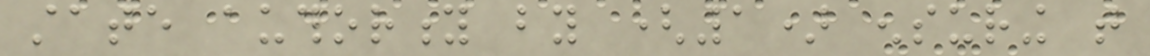state authority by (1) ensuring that
